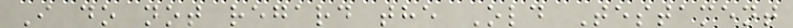I do not regard the Old Testament
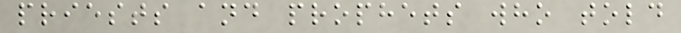priests and prophets who told
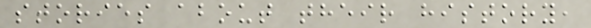stories about their history,
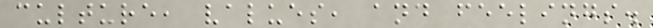culture, values, and feelings.
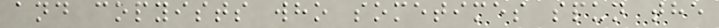and copyists who sometimes spun the
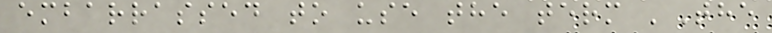embarrassed to use the term 'The
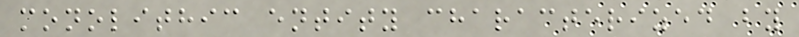monolithic entity characterized by
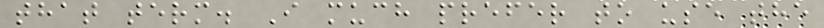that term. I much prefer to use the
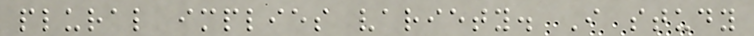plural implies variety. I study
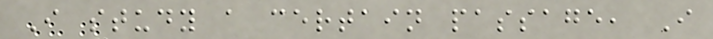I study a certain passage, I
